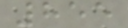855
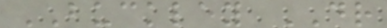BUCKLEY DR
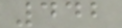442
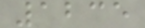1235
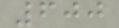600
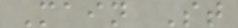Main St
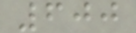600
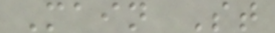Main St
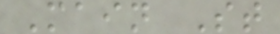Main St
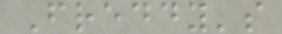Freddy's
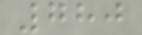780
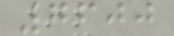7600
